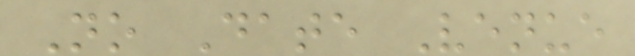No Date Venue
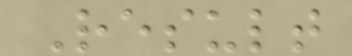Result
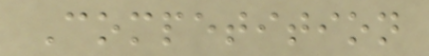Competition
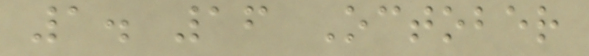1. 16 October
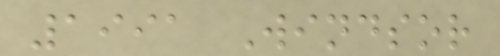1991 Windsor
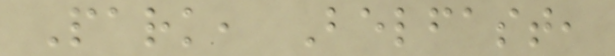Park, Belfast,
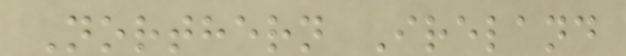Northern Ireland
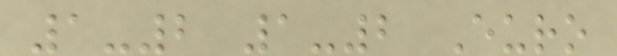1-2 1-2 Euro
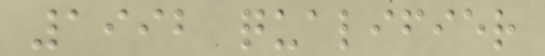1992 qualifier
